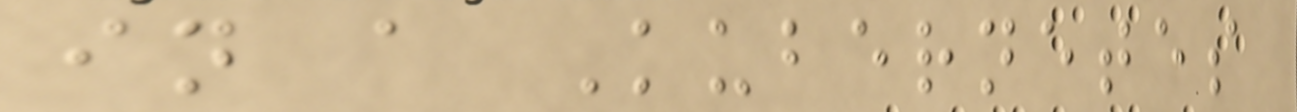in a Kubernetes
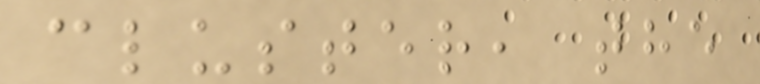cluster, the
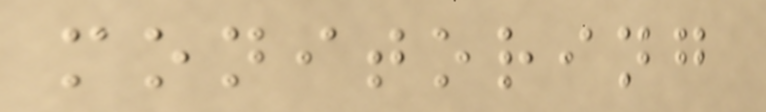monitoring
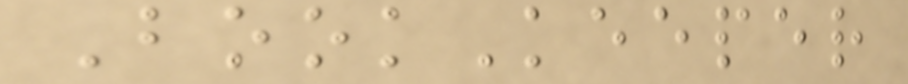BookKeeper
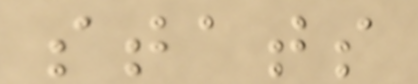stats
